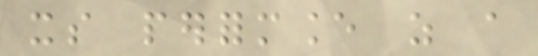its performance as a
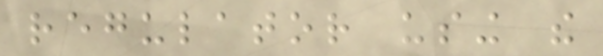regulator using the
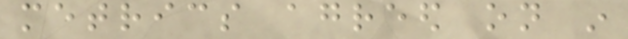metrics agreed on in
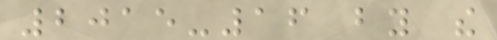2015-16 by the
